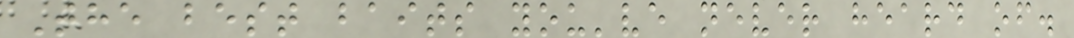The best baits you've never heard of.
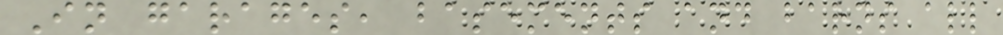In garages, basements and barns all
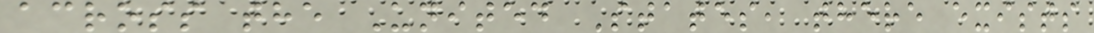across the United States, there exists
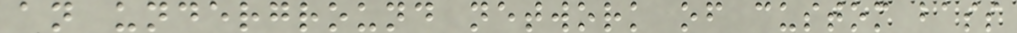an underground network of custom bass
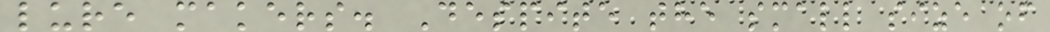lure makers. Despite the small size of
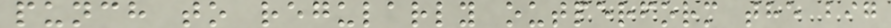punch to regularly outperform the big
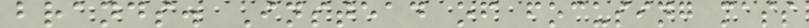brands. Instead of focusing mass
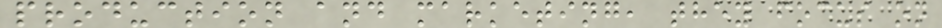production and marketing, they focus on
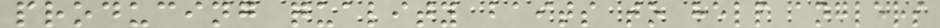producing quality baits to help anglers
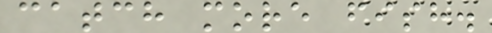catch more fish.
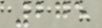275
